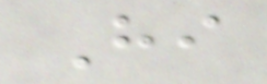Hi
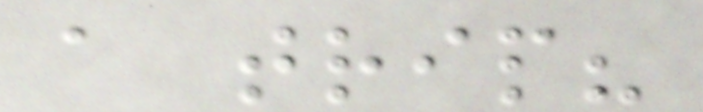a trip?
